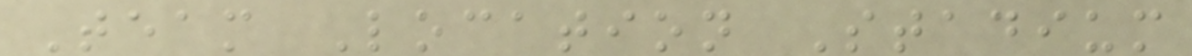Team Location Stadium
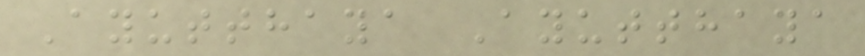Ayutthaya Ayutthaya
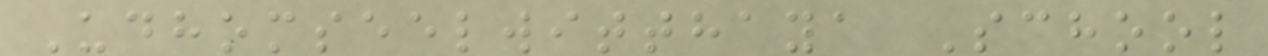Udhomseelwitthaya School
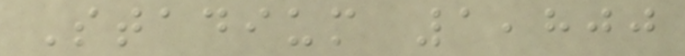Stadium 1,800
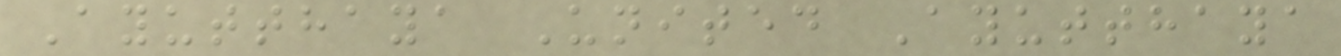Ayutthaya United Ayutthaya
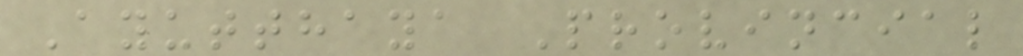Ayutthaya Provincial
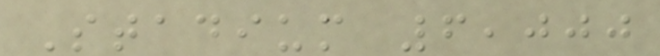Stadium 6,000
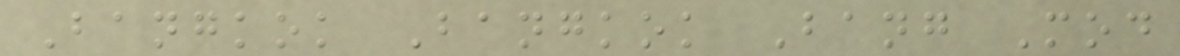Bangkok Bangkok Bang Mod
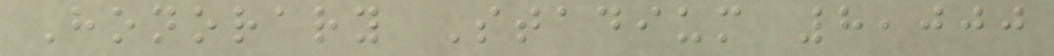Honorary Stadium 8,000
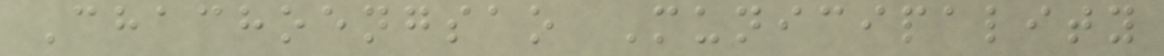Chachoengsao Municipality
